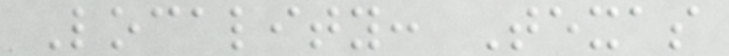Locality: Texas
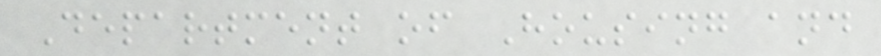Department of Housing and
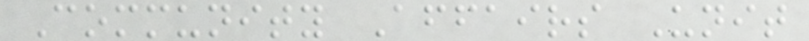Community Affairs Unit
